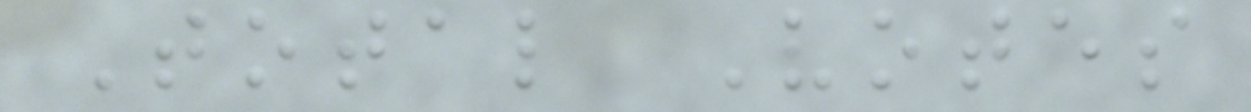Total Votes
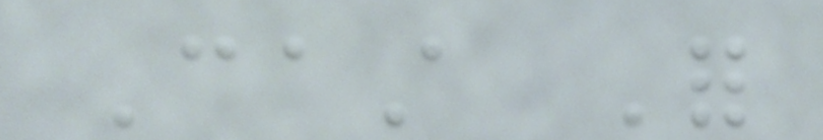Cast For
